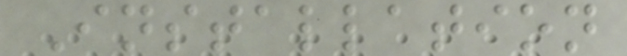Installation
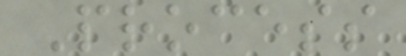Process
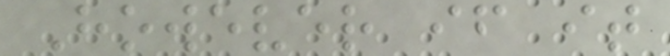However if it
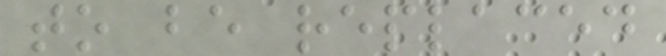to be replaced
